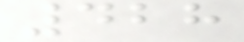428
